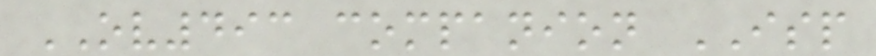OV493 companion ISP
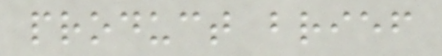product brief
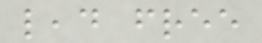lead free
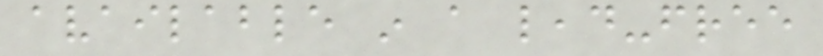available in a lead-free
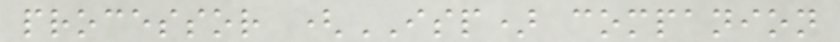processor (ISP) companion
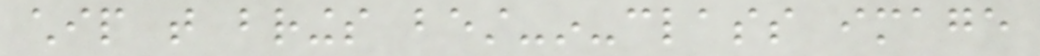chip that brings best-in-class image
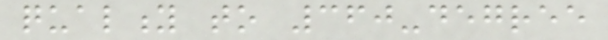quality to 360-degree
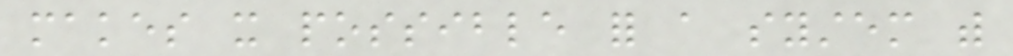makes it possible for a system with
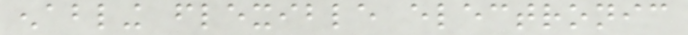enabling flexible electronic
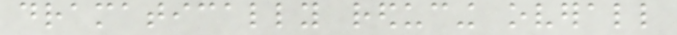dramatically reducing overall
